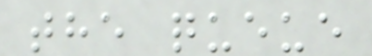the queue
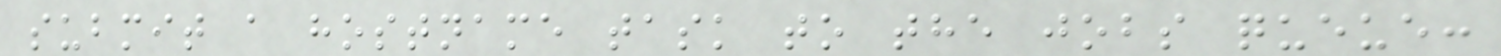submit a hostname task to the jobs queue:
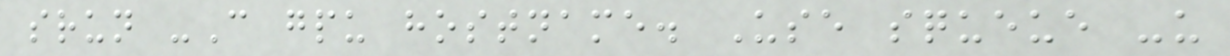srun -C gpu hostname. Use squeue -u
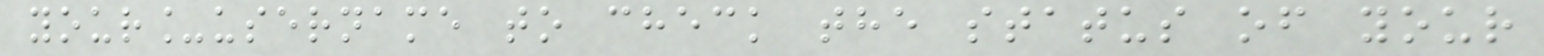your_username to check the status of your
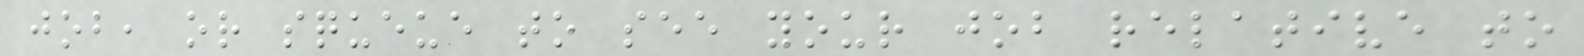job, or squeue to see your job relative to
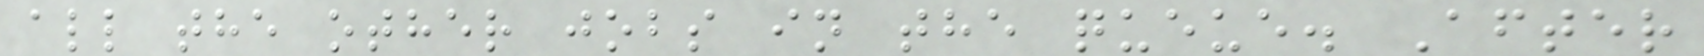all the other jobs in the queue. After
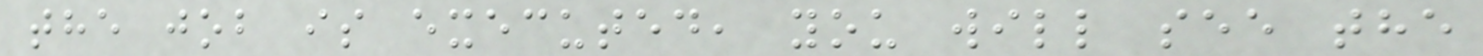the job is executed, you will see the
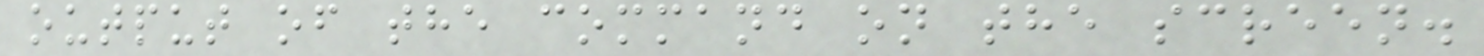output of the command on the screen.
